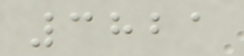3821
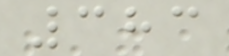383
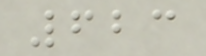623
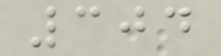304
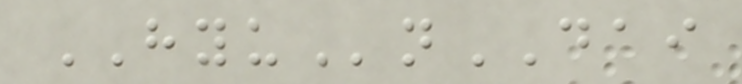HYUnDAI
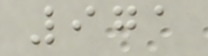971
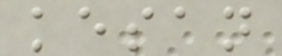kesan
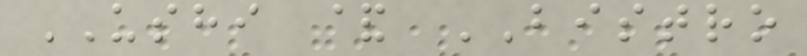USHI & BISTRO
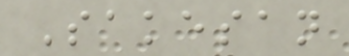Sakesan
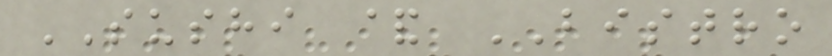SUSHI & BISTRO
